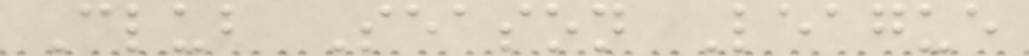Club Season League
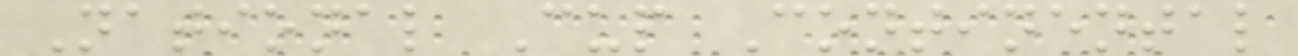National Cup Continental
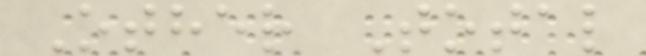Other Total
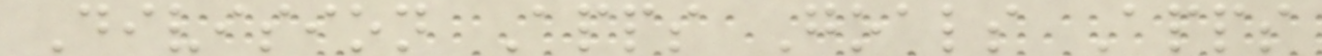Division Apps Goals Apps
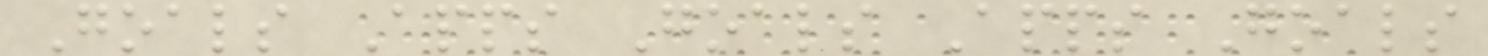Goals Apps Goals Apps Goals
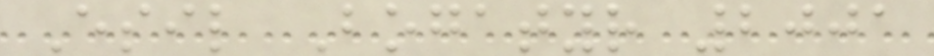Esil Bogatyr 2001
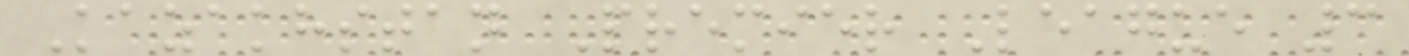Kazakhstan Premier League 3
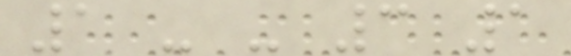1 - - 3 1
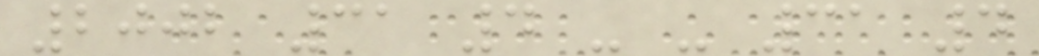2002 31 4 - - 31 4
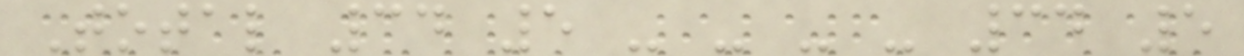Total 34 5 - - - - 34 5
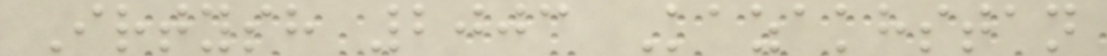Irtysh 2003 Kazakhstan
